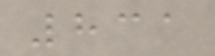831
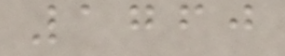1760
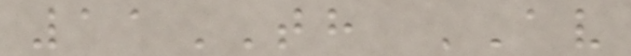11TH AV
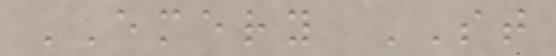EMERY ST
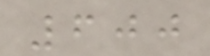600
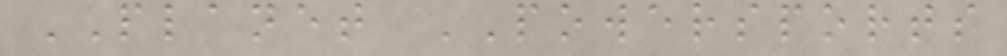PLANET POWERSPORTS
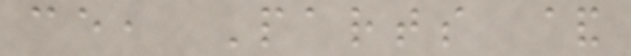ce, Parts &
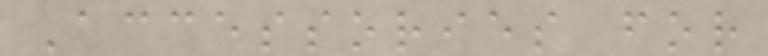Accessories for
